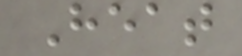Heat
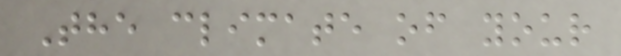The climate of your
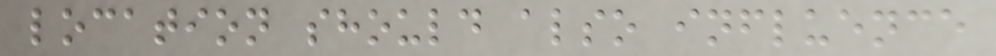location should also influence
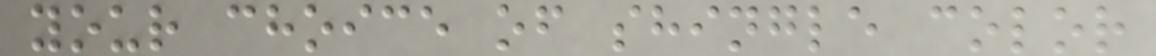your choice of shingle color
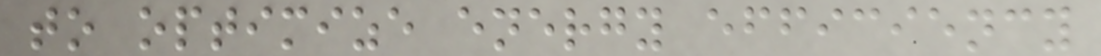to optimize energy efficiency
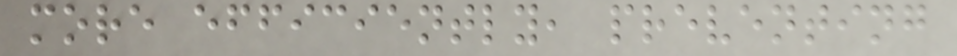more efficiently, preventing
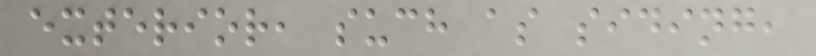exterior, such as siding,
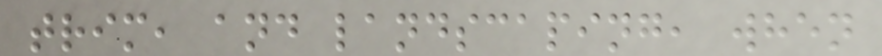trim, and landscaping, when
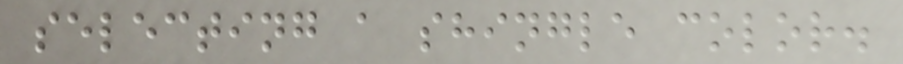selecting a shingle color.
